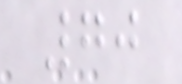70
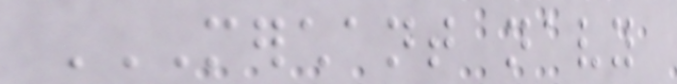MERCHANT NAVY
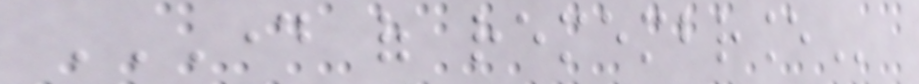DAY OF REMEMBRANCE
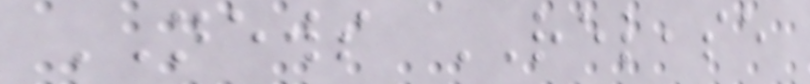NEWS RELEASE
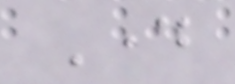Day
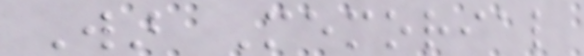War Memorial
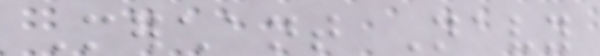Merchant Navy
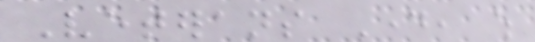Veterans Day, which
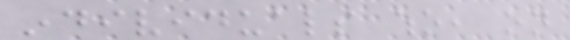individuals who, on
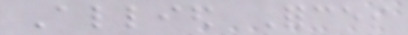Allied Forces
